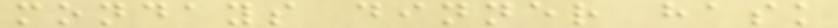mondays dinner hask
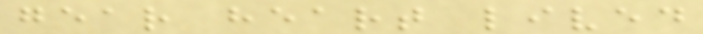gear heart lived
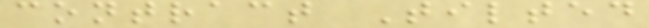contract Tilted
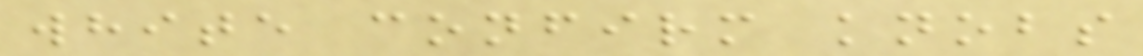white confirm knobs
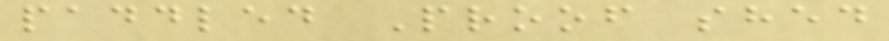paddled Proof shed
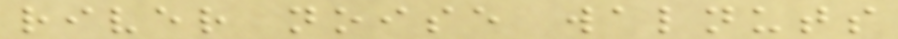river noise walnuts
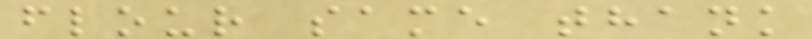flour same thank
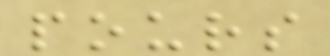pours
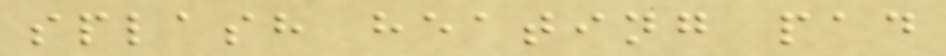splash heating pad
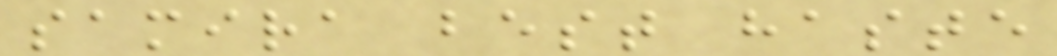samira best haste
